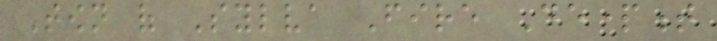Town of Sylva Fire Department
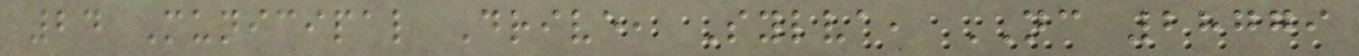24 Municipal Drive, Sylva, NC 28779
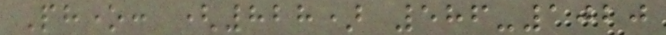Phone: (828) 586-1020
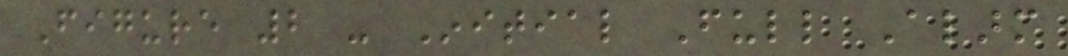Figure 2 - Initial Full Alarm
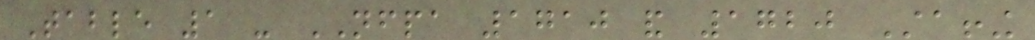Table 1 - NFPA 1710 and 1720 Staffing
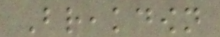Breakdown
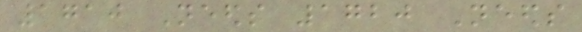1710 Needs 1720 Needs
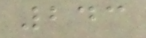243
